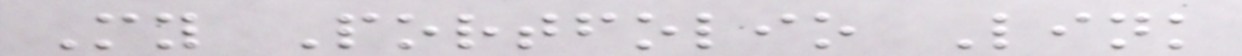My Portfolio Link
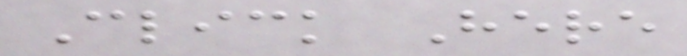Click Here
